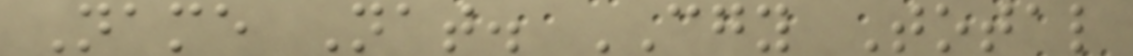Name Nat. CGY Total
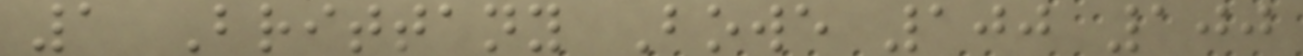1 Brittany Bowe 100 100
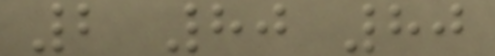2 80 80
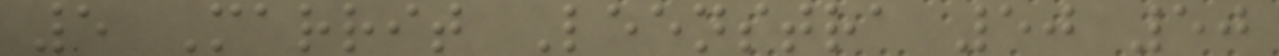5 Marrit Leenstra 50 50
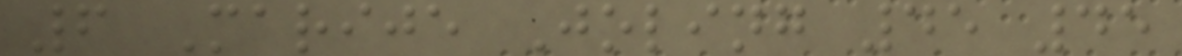6 Marije Joling 45 45
